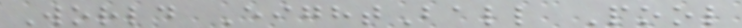World EightBall Pool
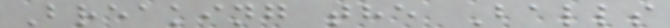Breaking the Balls
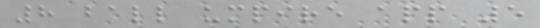8 ball umpire app 5
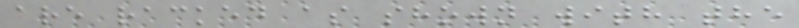are racked as shown with the
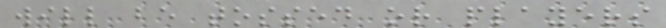will be tossed or players
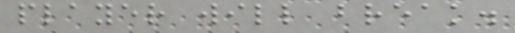player will break.
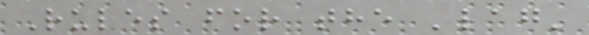Rules for the 'lag'
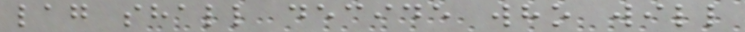lag shall decide who will
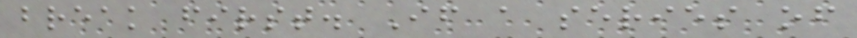break first. If a series of
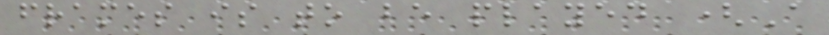frames is to be played (A
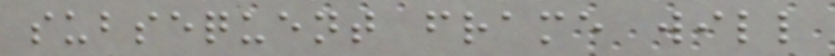subsequent frame will
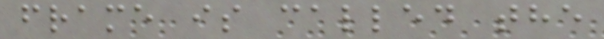frame is called the
